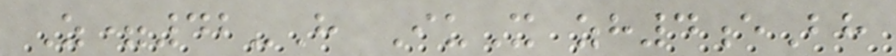Z=42-H IuX zh4eBh
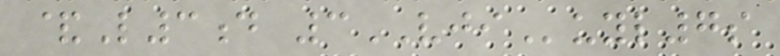&L3d 3VJIuyl7s
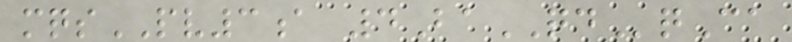mqsPV3a 4BaQDqCa
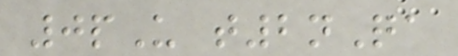0pU t2nQa
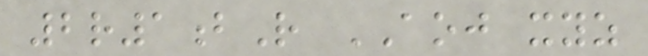2r1bR AOJ xyz
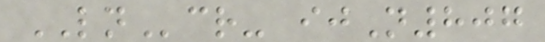LNcr- ijN807
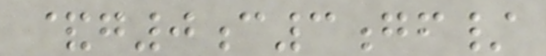&g0c3gf/
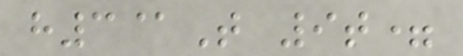h3@T 9t=
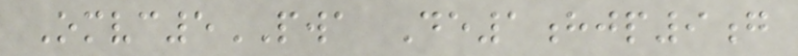Omvc5PWA De1hjp9g
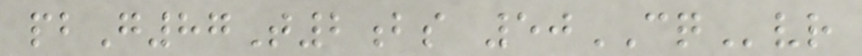pbG87T2bs 50CQvr
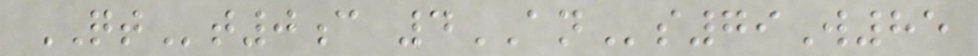QTt0c 4ANs79W85
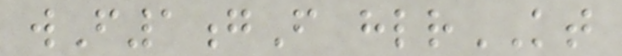wF1gF hlrKT
